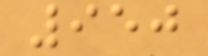950
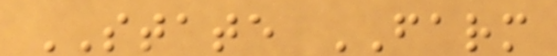STATE FARM
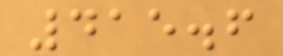415.6
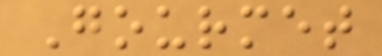Gourmet
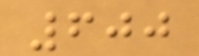600
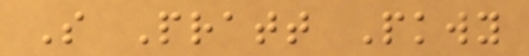S Pratt Pkwy
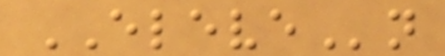ELEVEn
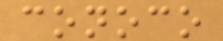conoco
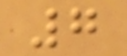7
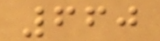660
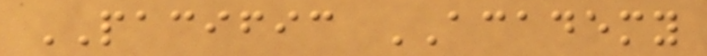PACIFIC ACADEMY
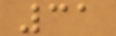31
